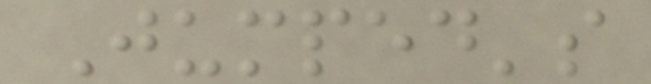Jumped's
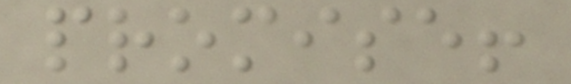promise!
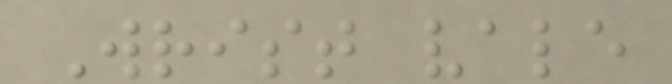Wrist vale
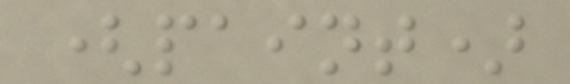(paint)
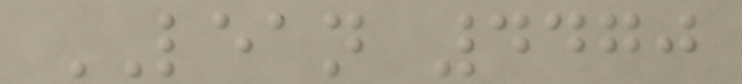LEAN 4470
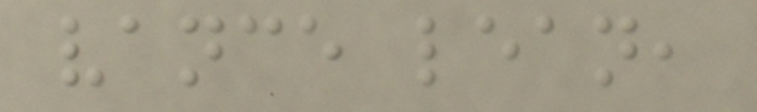vance lean,
